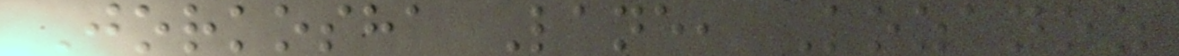Jorkosha Lane, Kozanoz
